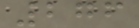276
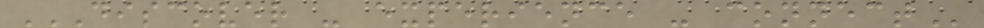DISCOVER - EXPERIENCE - CONNECT
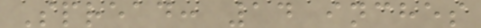Spread: 14 inches
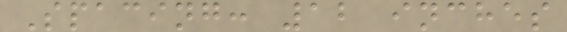Spacing: 12 inches
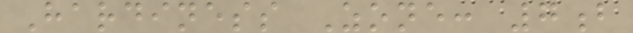Hardiness Zone: 7b
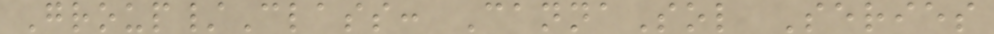Group/Class: CannaSol Series
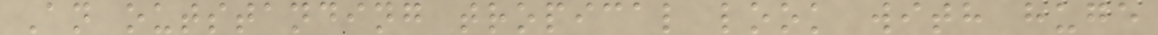An outstanding tropical look with huge
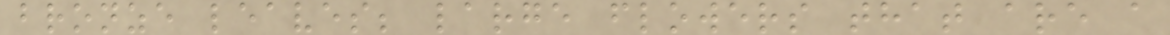bronze leaves; large flowers that are a
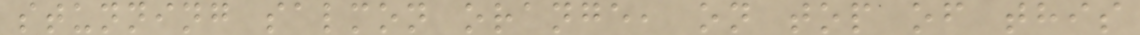stunning salmon orange, on top of this
